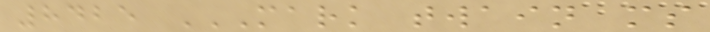8425 MARK TWAIN MS
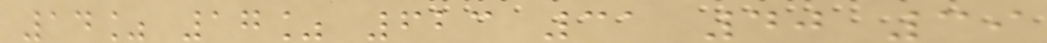14% 17% 623 31 40 39
